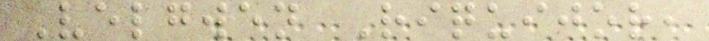Velgwen Riquijor,
